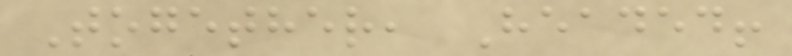Together, Headed!
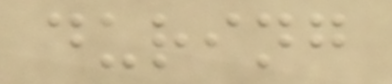during
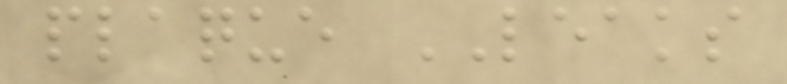plaque LEAKS
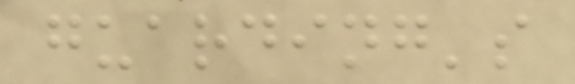guarding's
